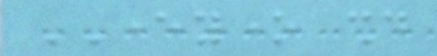EVERYONE should
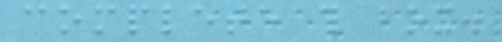complete this box.
